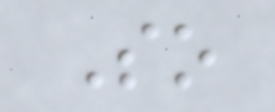So
